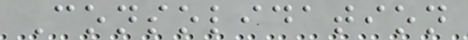Consolidation
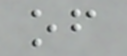of
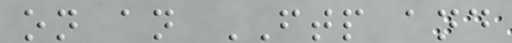on an FTP and
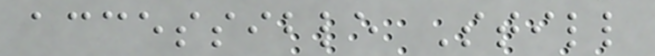accessible Still
